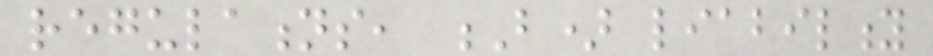regulations, B) liability
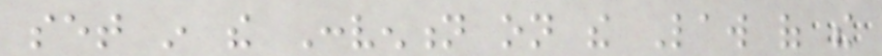set in the Convention on the Law of the
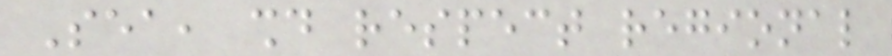Sea, should respect regional
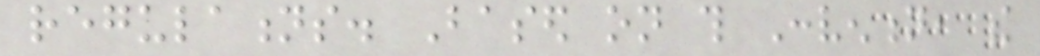regulations. Based on this Convention, the
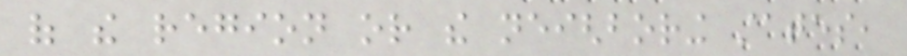of the region or the neighboring states,
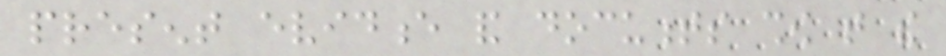present evidence and documents show that the
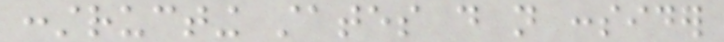constructing states do not consider
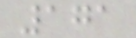171
